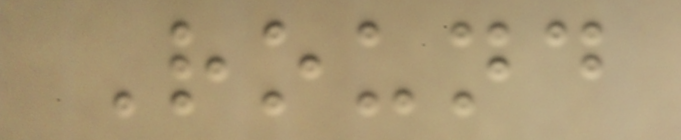Round
